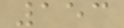153
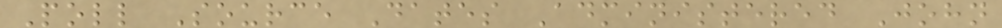Poll Source Dates Administered John
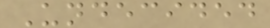Undecided
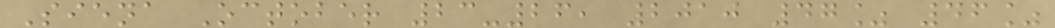Siena October 23-26, 2010 47% 46%
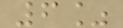6%
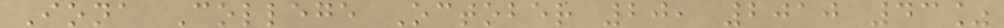Iona College October 20, 2010 43%
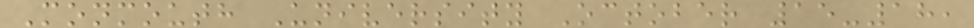Monmouth University October 15-18,
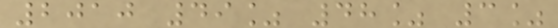2010 49% 48% 3%
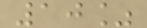10%
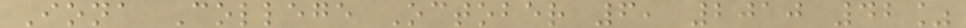Iona College October 6, 2010 42%
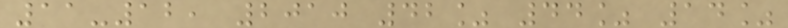11-12, 2010 42% 44% 14%
